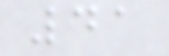41
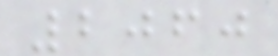2060
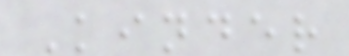Kinder
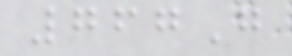767G
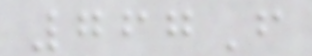767F
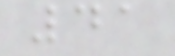41
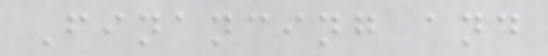Financing and
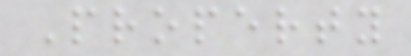Property
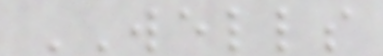WELLS
